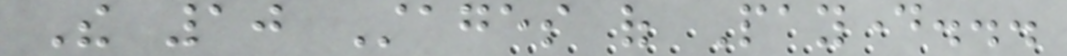The 10 Stages of Payday...
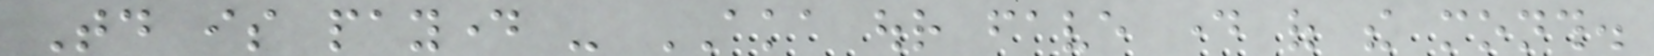Today is payday - AKA our fave day of the month.
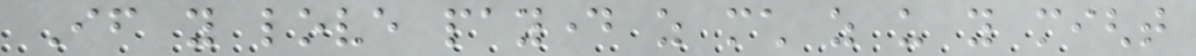If you love payday as much as us you might
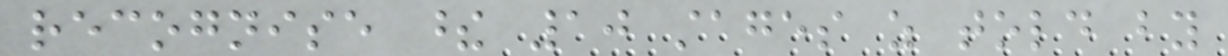recognise these 10 stages as told by
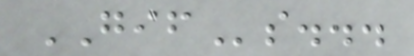GIFs...
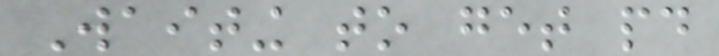Waiting to get paid
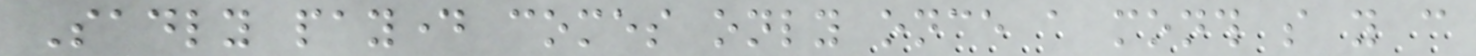Sadly payday comes only once a month so you can
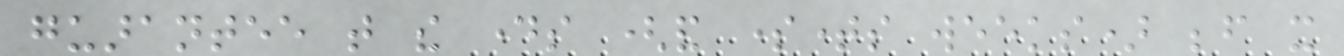guarantee that the days (and sometimes weeks) before it
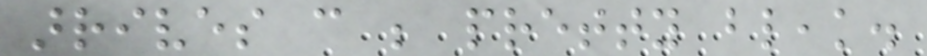arrives can be pretty bleak.
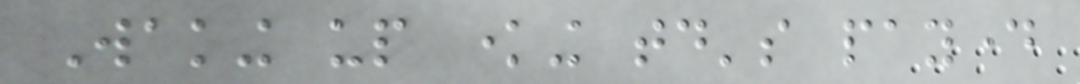Waking up knowing today's payday
